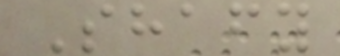Shafy
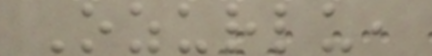Ozurlu,
